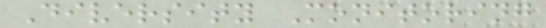Diversity Monitoring
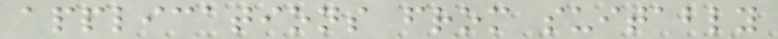applications from suitably
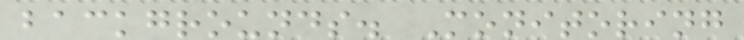backgrounds. Monitoring
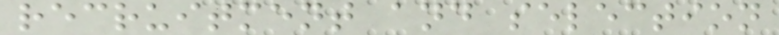recruitment and selection
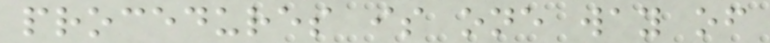procedures is one way of
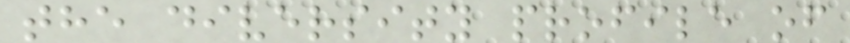the diversity profile of
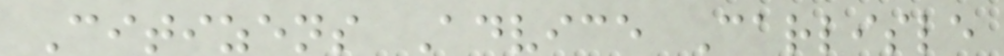Citizens Advice Carlisle
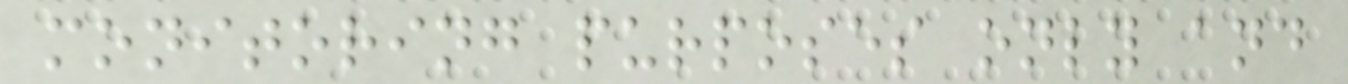monitoring purposes only and
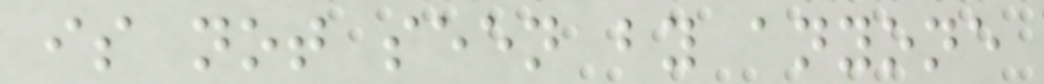is not seen by anyone
